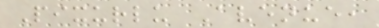Pixurlu Avenue,
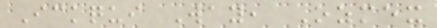Ickqui Way, Ozmex
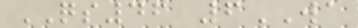QS46 6WA
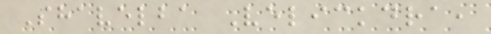Shavelba Velickdra,
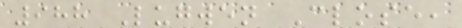988 Lugwen Close,
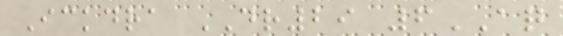Ickdra DR29 6AQ
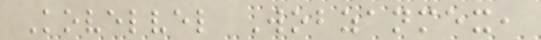Kovelvel Wobzanmex,
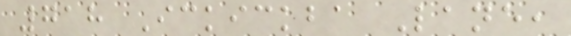718 Ickickba Lane,
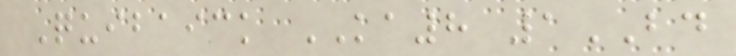Quibaick KA8 1BD
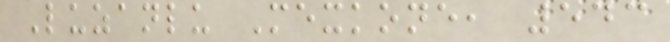Luzanlu Mexkone, 543
